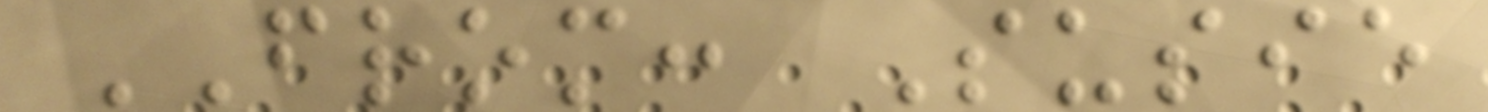FROM: Susie
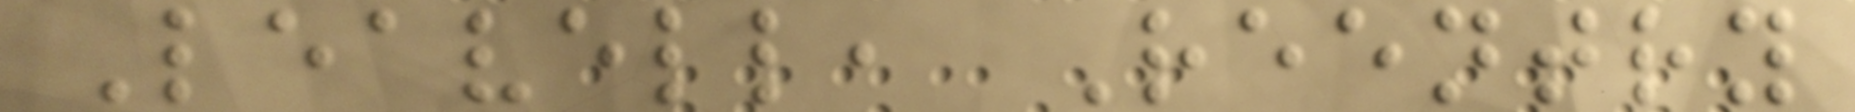Leavell, Reentry
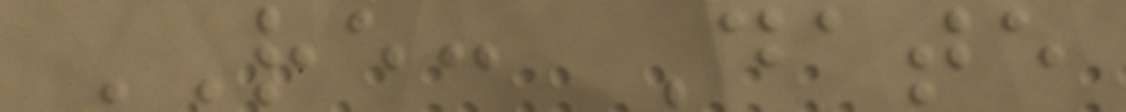RE: Date
